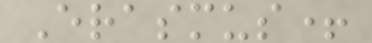Erasmus+
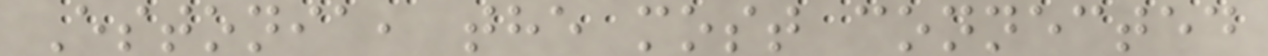Estonia, the most connected
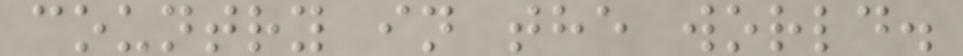country in the world.
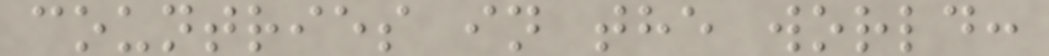countries in the world:
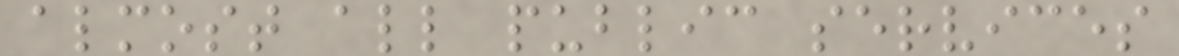almost all public services
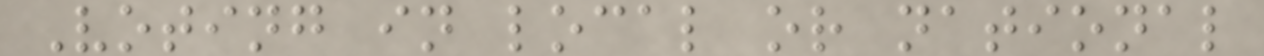Voting in local or national
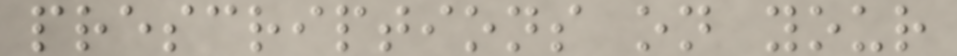prescriptions on your
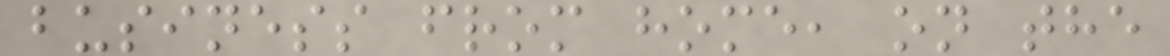business from home, on the
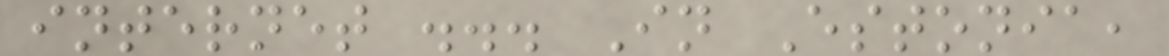internet ... In Estonia,
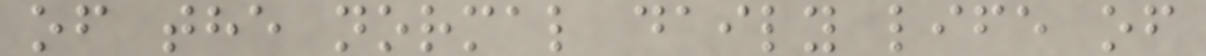of the normal daily life of
